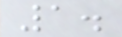1.
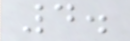4.
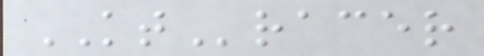KTracer
